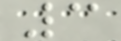3
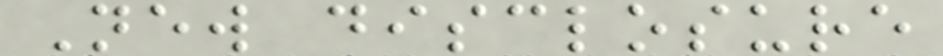New disclosure
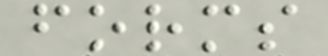forms
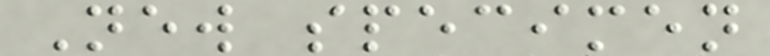New specimen
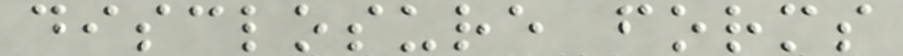disclosure forms
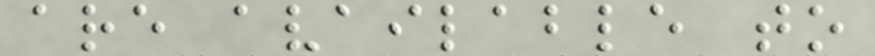are available to
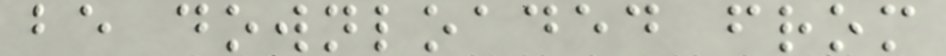be downloaded from
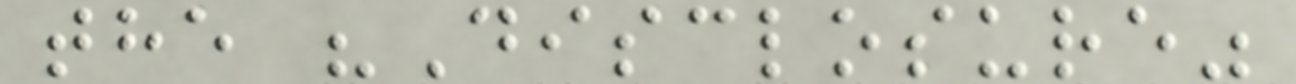the "Disclosure"
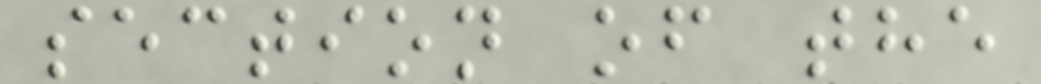section of the
